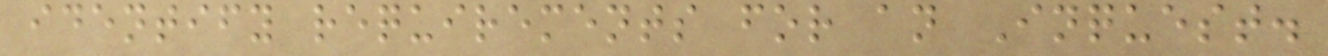identify requirements for an Inquest.
